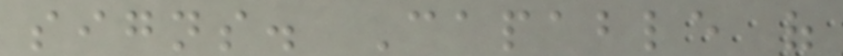signs. Capable of
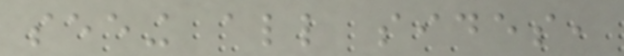seeing all sides,
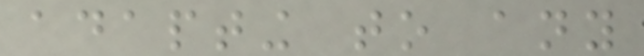adapting to any
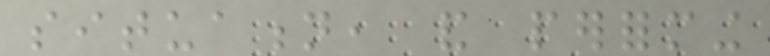situation, and performing
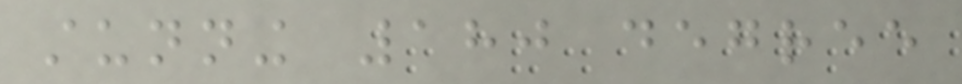stunning 180 degree
